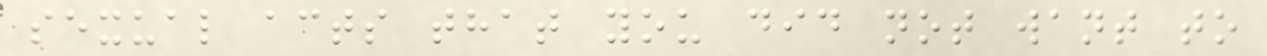sexual acts that you did not want to
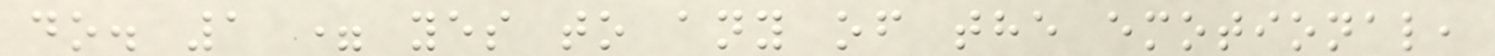do. 1 = yes to any of the emotional,
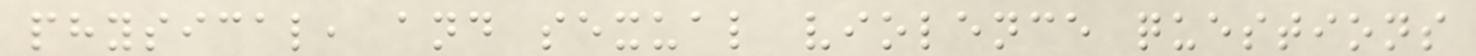physical, and sexual violence questions
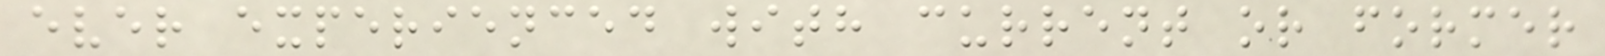ever experienced with current or former
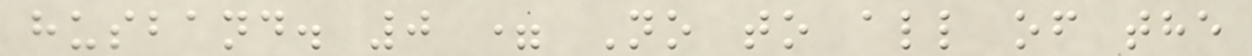husband. 0 = No to all of the
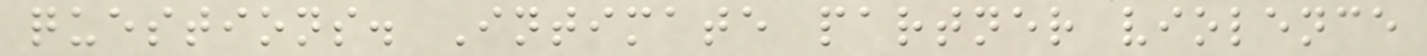questions. Intimate partner violence
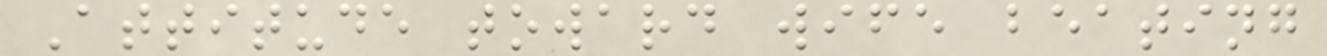Attitude toward wife beating
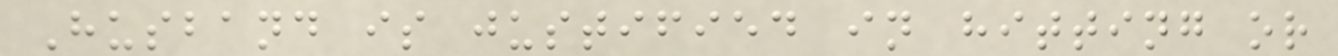Husband is justified in hitting or
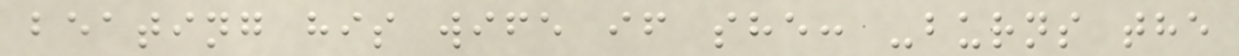beating his wife if she: -burns the
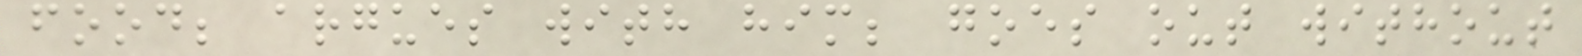food; argues with him; goes out without
